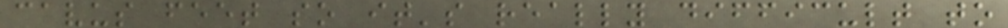cavus feet so it's really difficult to
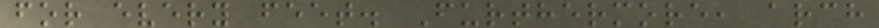for every feet. Furthermore, arch
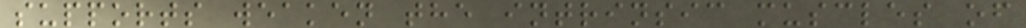supports weaken the intrinsic muscles of
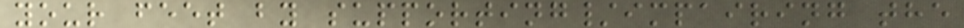your feet by supporting/impairing the
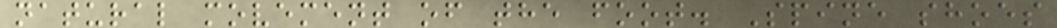natural movement of the foot. Spine shoes
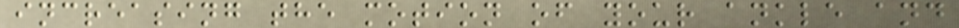increasing the motion of your ankle and
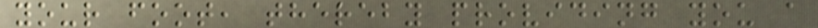your foot, thereby providing you a
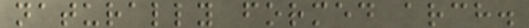naturally formed arch.
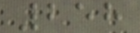258
